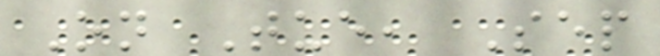On Tue, Sep
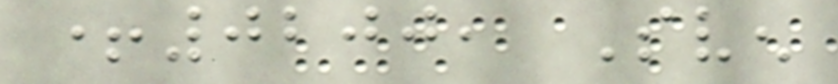+0200, Sven
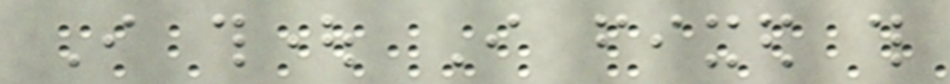I thought I fixed this
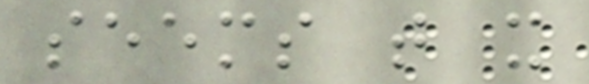seems that it
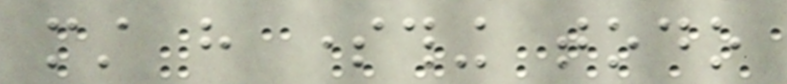must have something todo
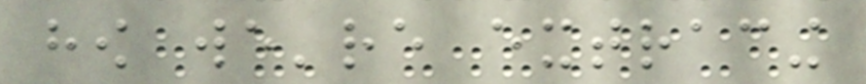how we're extracing
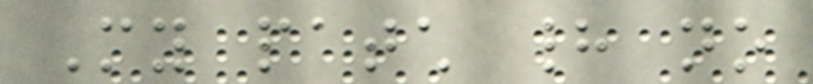My patch had no
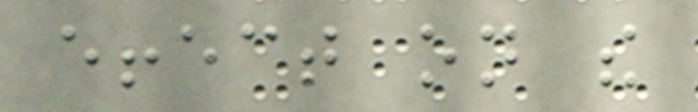effect on the
